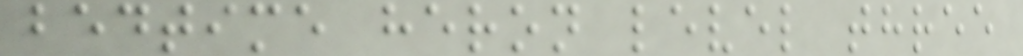bedtime heron level three
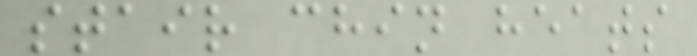stair chin heats
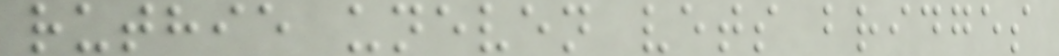ruthie uneven vets bridges
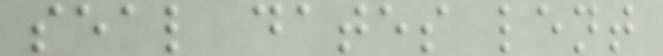seal dates lent
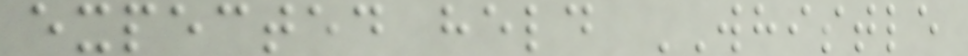expected held WHISTLE
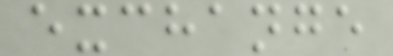exchange
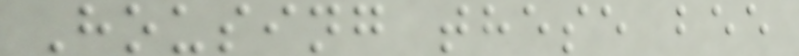Housing these bee
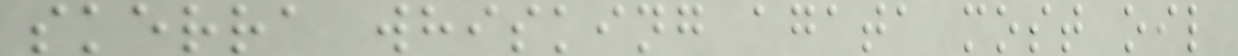skerra whisking agata most oil
